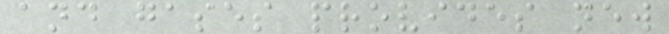and gases provides new
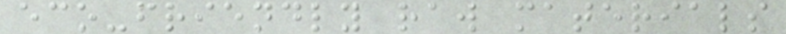eco-friendly raw materials
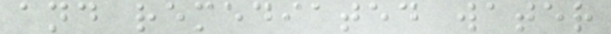and remediated water
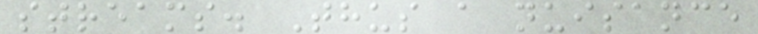streams. Thus a nuisance
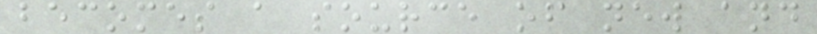becomes a source of new and
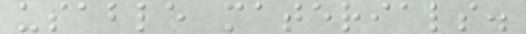usable materials.
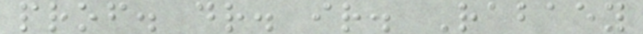prof. dr. ir. Rabaey
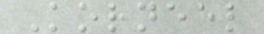Korneel
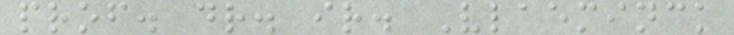prof. dr. ir. Vlaeminck
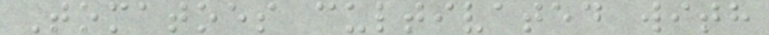Tomatoes cultivated with
